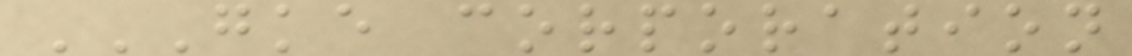GKE CORPORATION
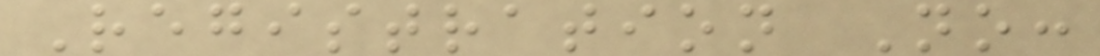Registration No:
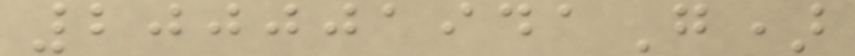200001941G)
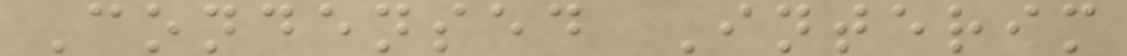Condensed Interim
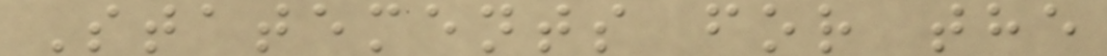Statements for the
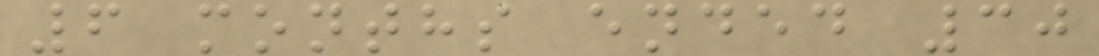6 months ended 30
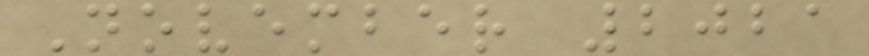November 2021
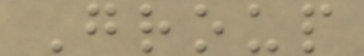Group
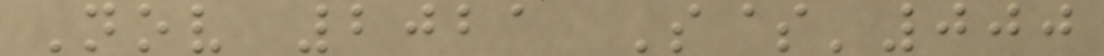Nov 2021 S$'000
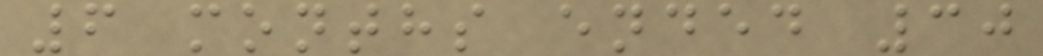6 months ended 30
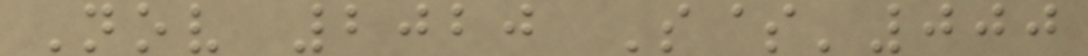Nov 2020 S$'000
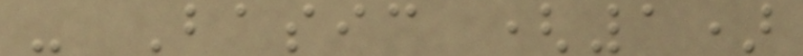- Basic (1)
